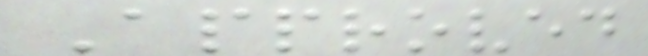Approved
